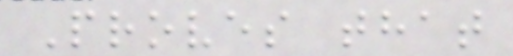Proves that
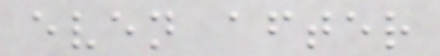even after
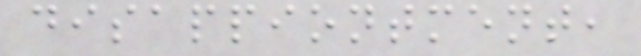disappiontment,
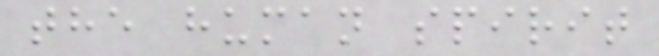the human spirit
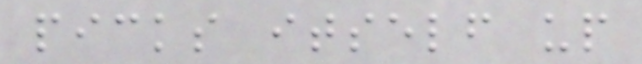picks itself up
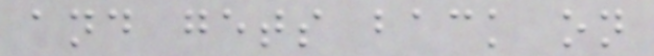and gets back on
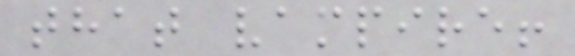that vampire!
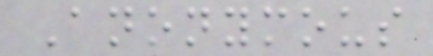Anonymous
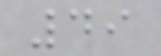49
